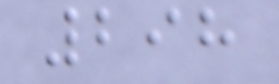298
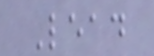Lead
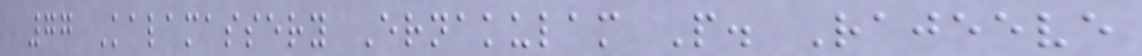77 Kalamassery Ernakulam P. Rajeeve
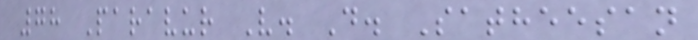78 Paravur V. D. Satheesan
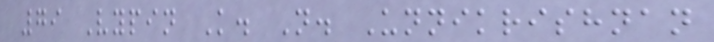79 Vypin K. N. Unnikrishnan
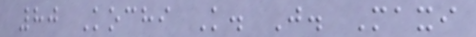80 Kochi K. J. Maxi
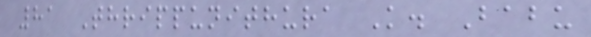81 Thrippunithura K. Babu
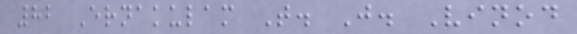82 Ernakulam T. J. Vinod
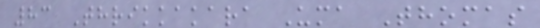83 Thrikkakara Uma Thomas
